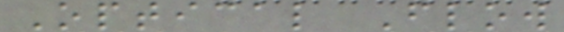Optical Flow
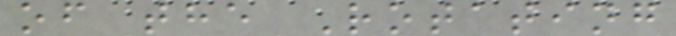of the Rotating
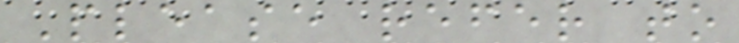Please refer to
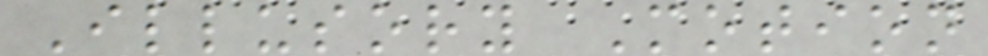Illusory Motion
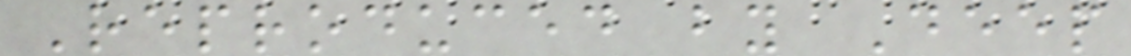Reproduced by Deep
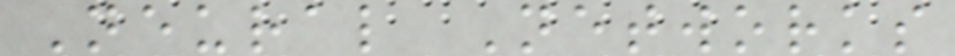Neural Networks
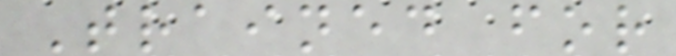Trained for
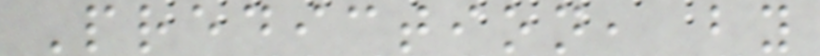Prediction, by
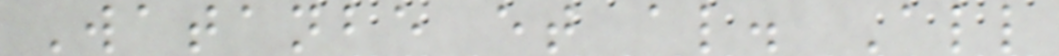Watanbe et al. All
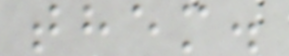them.
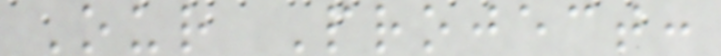Our Project:
